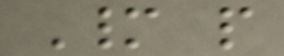Many people
